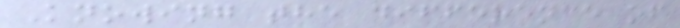Knowing the difference of
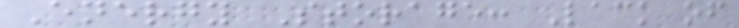Energy Storage: Lack of
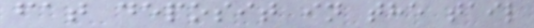fat deposit in the tail
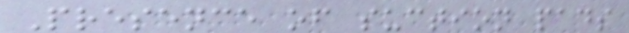Presence of suction pads
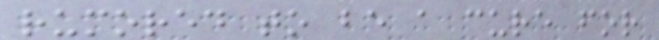rumored to be a cure for
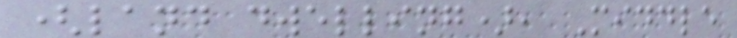(land dwelling), Middle
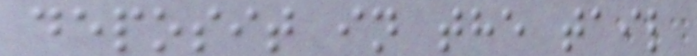deposit in the tail
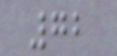72
